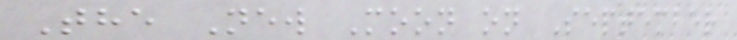The New Moon on September
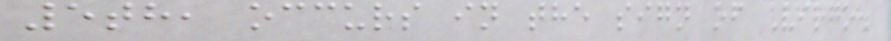5th, occurs in the sign of Virgo.
